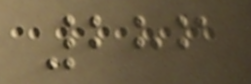286
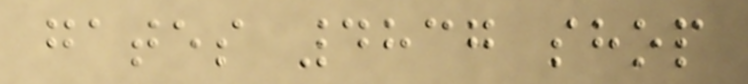gates 4837 shop
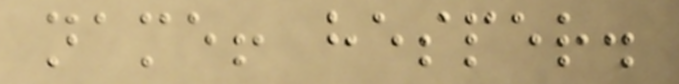name! hesper.
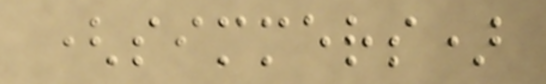(simmers)
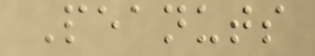Peanuts
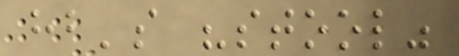hb's "stool"
